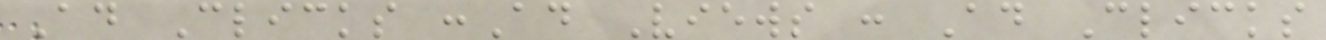Ad Clicks :Ad Views : Ad Clicks
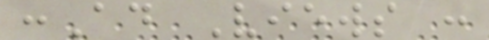:Ad Views :
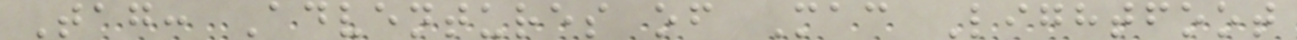Tag: Adventures of Mac Lightfoot
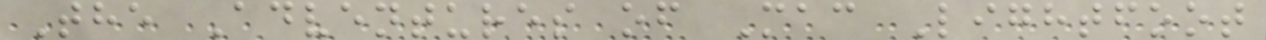The Adventures of Mac Lightfoot
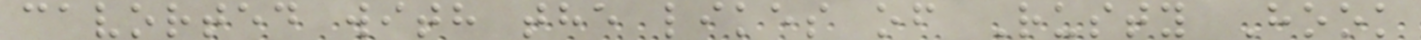cavorted with the likes of Rusty Hook
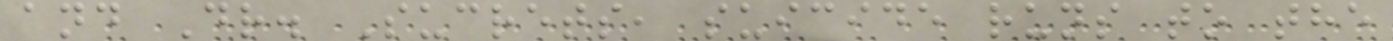and Dr. Sucrets, suicide runs to the
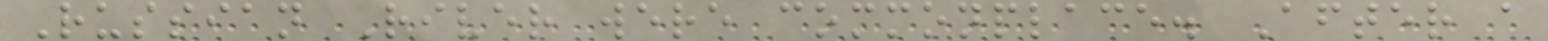Russian River were commonplace. After a
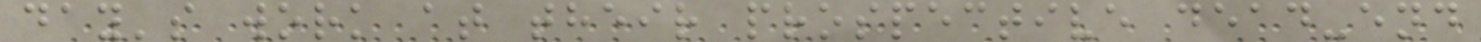day's work at their prospective dead-end
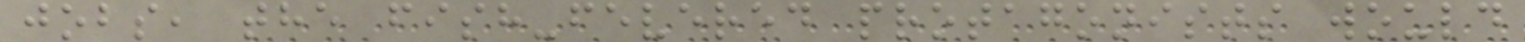jobs, the fish-fevered protagonists would
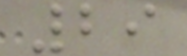29
